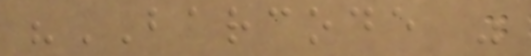"BARCODE "
